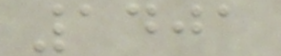1401
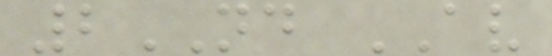2ND AV
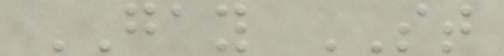GAY ST
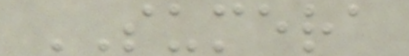SUMERA
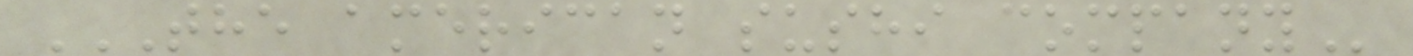THE AMERICAN SUSHI COMPANY
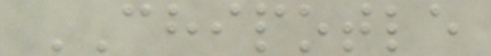CHIPOTLE
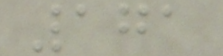171
